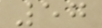57
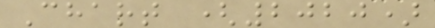Chart (2020)
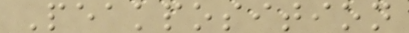Peakposition
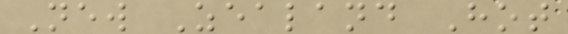New Zealand Hot
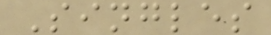Singles
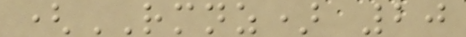(RMNZ) 20
